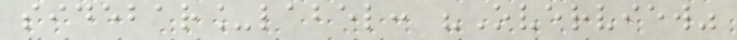sidebar_label: "Overview"
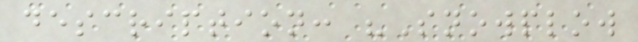description: "Snowplow
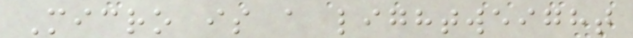Micro is a lightweight
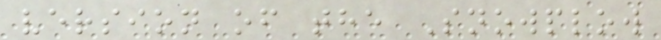version of the Snowplow
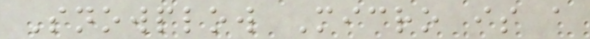Snowplow Micro is a
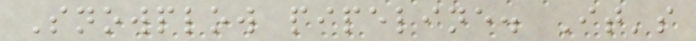Snowplow pipeline. It's
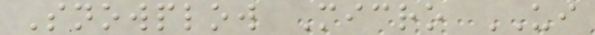Snowplow Micro UI
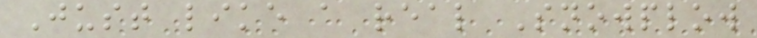Just like a real Snowplow
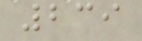239
